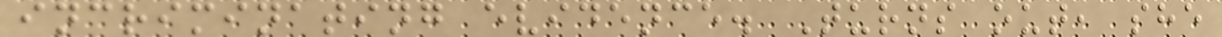incriminating evidence. Turns out, she
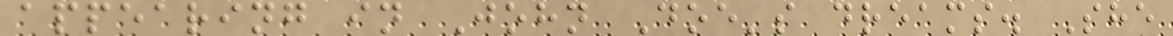appearing in John Doe's dreams. She
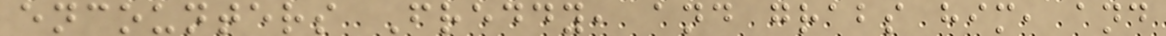encounters Freddy, and grabs him, and
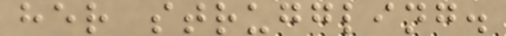her struggling.
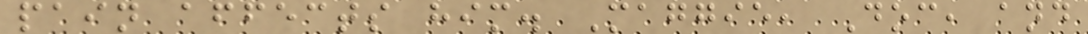pain affects him. Maggie, Doc, and
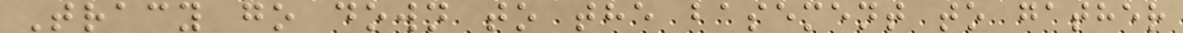Tracy go down to the basement to gather
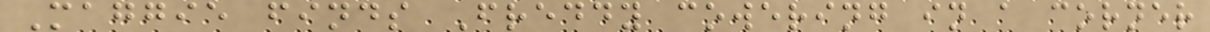Maggie finds Freddy cowering in a corner
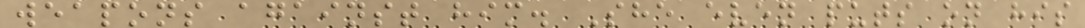weapons against him. She even puts on his
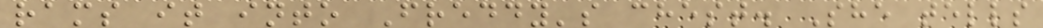rams it into Freddy's chest. She tells
